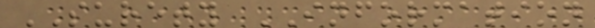SURETY INFORMATION
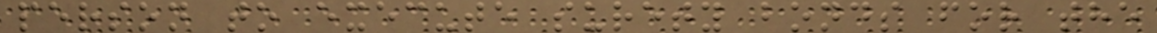person to execute surety bonds for the
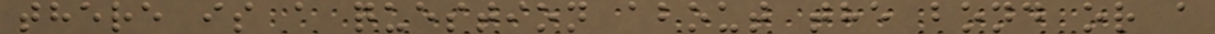there is a question about the bond or a
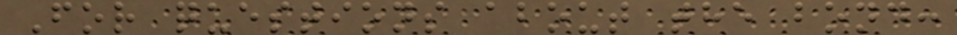For questions about the bond:
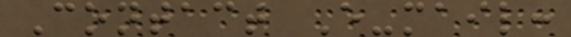Contact E-mail:
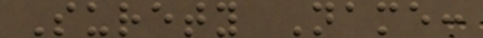Surety Name:
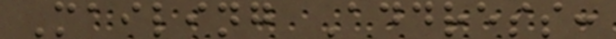Mailing Address:
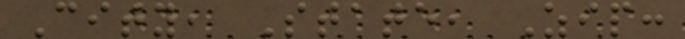City, State, Zip:
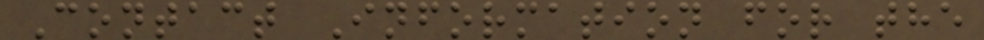Contact Information for the
